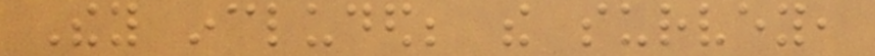They included; the survey,
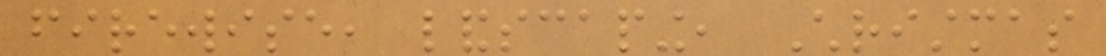firewise, landscaping, Christmas
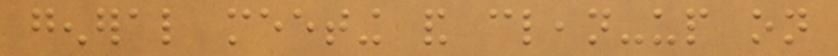general meeting and clean-up on
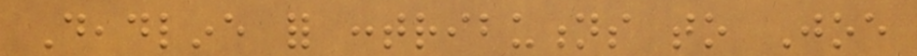Deadline for contributions to Joe
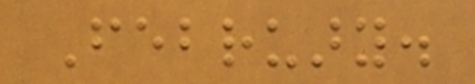February.
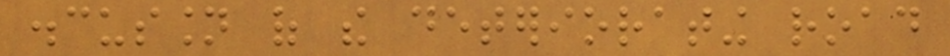discussion of the deteriorating road
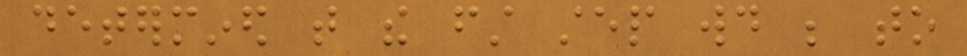determined that the first step would be to
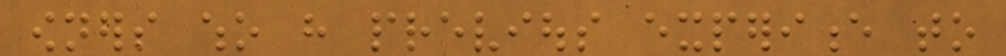owners who have previous experience to
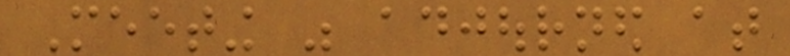Meeting was adjourned at
